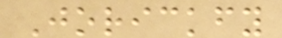Jorickfy
